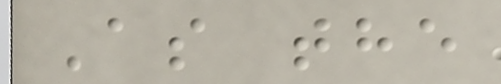As the
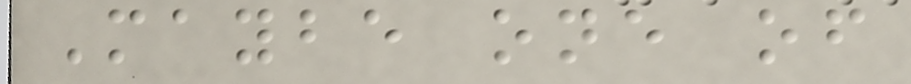Maybe one of
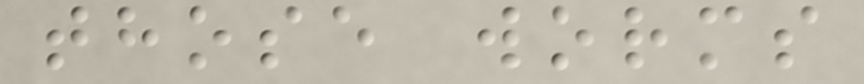those worms
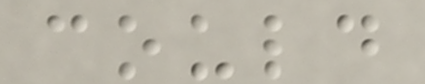could
